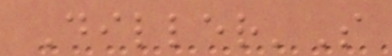Diller'S
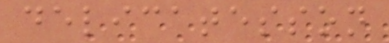delicatesson
